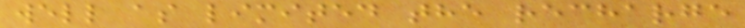well as limited the recharge
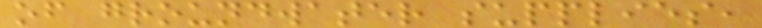of groundwater supplies,
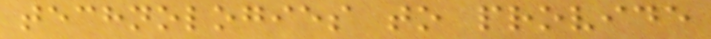technologies to provide
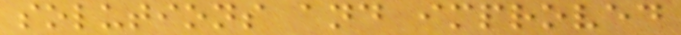solutions and improved
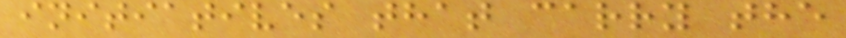initiatives that carry the
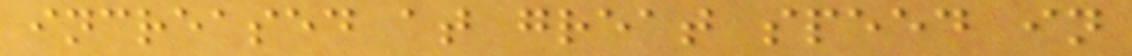increased at great speed in
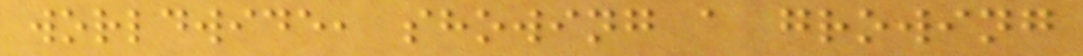worldwide, showing a growing
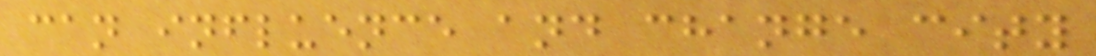can influence and change city
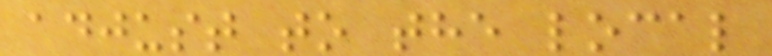adjust to the local
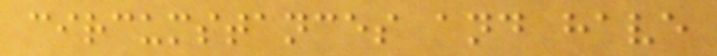circumstances and have
